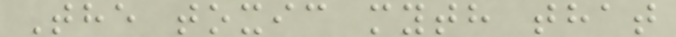The toxic myth that
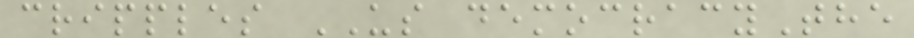cripples US democracyThe
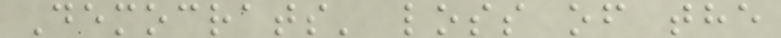Democrats' loss of the
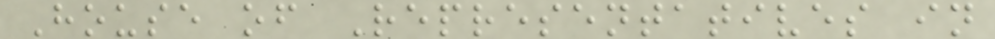House of Representatives in
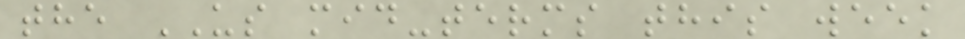the US mid-terms this week
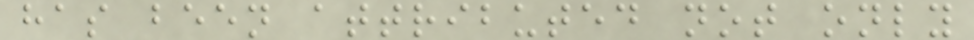has been attributed not only
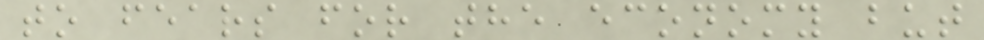to fears for the economy but
